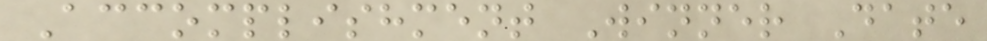Accomplishment Winner Date
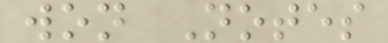won Notes
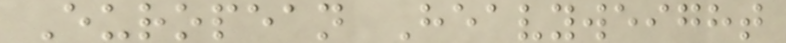European Heavyweight
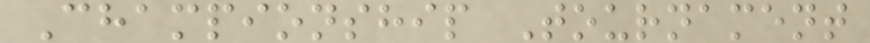Championship Tournament
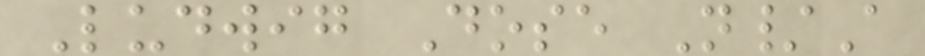Ludwig Dose N/A
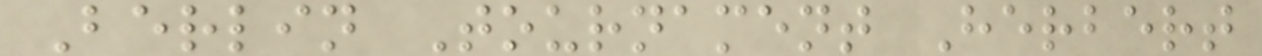Berlin Tournament Herbert
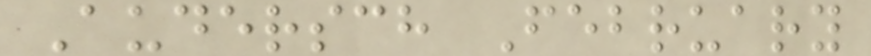Audersch February
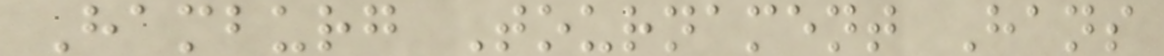Hamburg Tournament Hans
